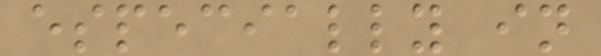especially in
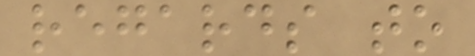regards to
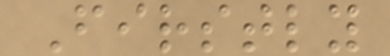Firstly
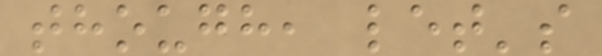though, let's
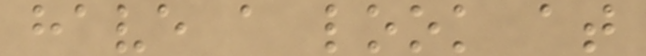have a look at
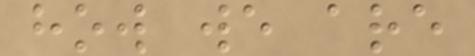how we are
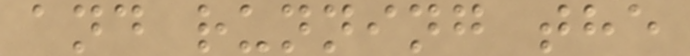and running the
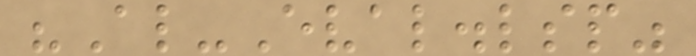"Al-Eval.lsp"
